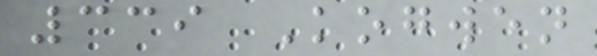339 Kogwen
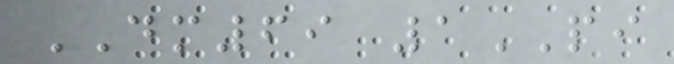DM69 1PI
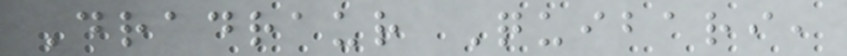Dradraur Quibari,
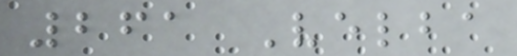261 Velba
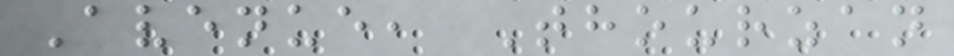Avenue, Thourzan
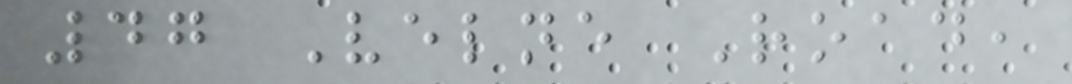47 Velne Road,
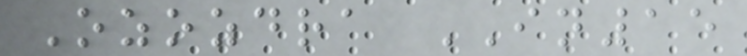Ozozdra IN15
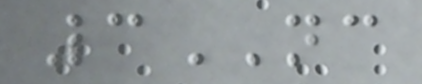3NC
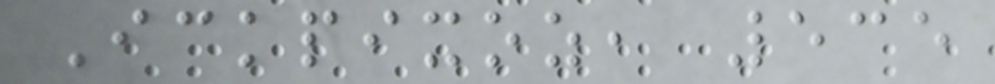Ickpixoz, 535
